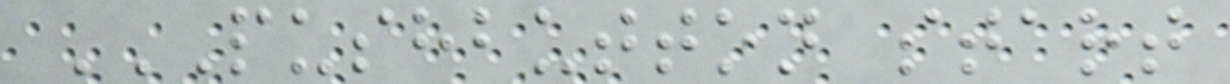PUSHBUTTON START
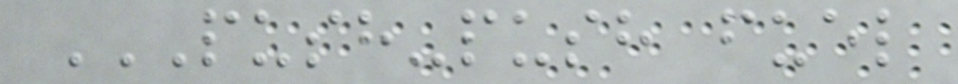PUSH-PUSH FUEL
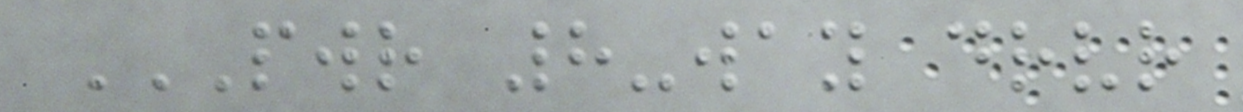PWR 8-WAY DRVR
